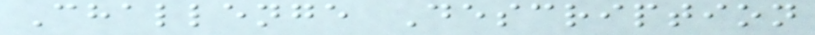Challenge Description
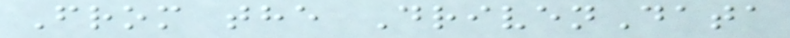From the DrivenData
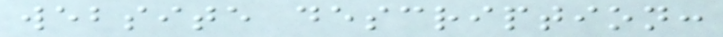website description:
